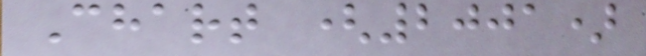Chart (2001)
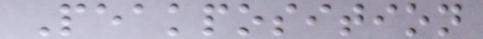Peakposition
